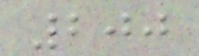200
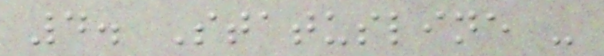4. Statusline -
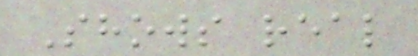Shows real
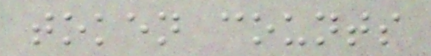token counts
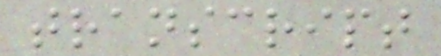transcript
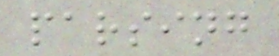parsing
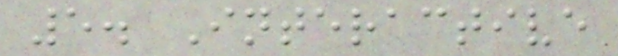5. Interactive
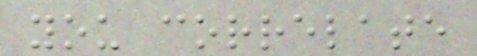you correlate
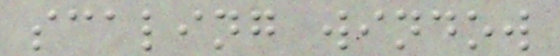scaling window
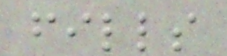fills
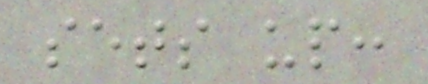sets up:
